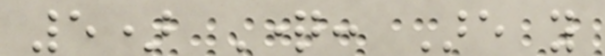5) Question: Are you
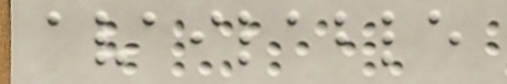available
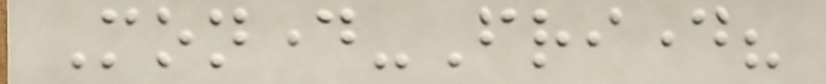Monday-Friday?
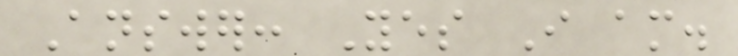Answer: Yes I am.
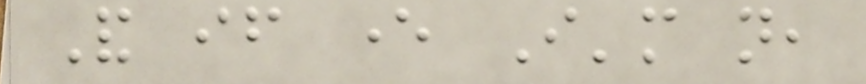And if ever I'm not,
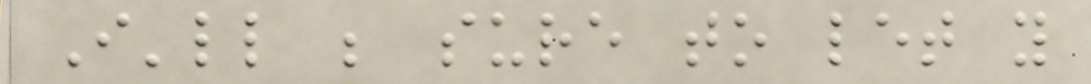I'll be sure to let you
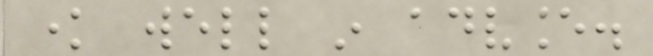know well in advance.
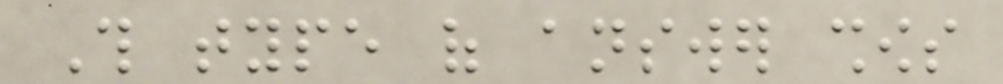This type of answer shows
